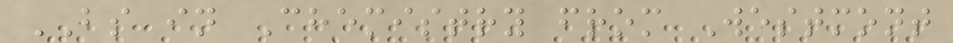BS in Chemistry from Westmont
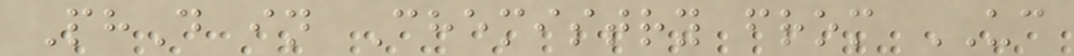PhD in Chemistry from UC
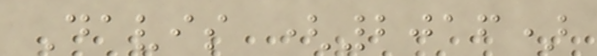Davis (2016)
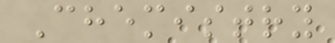Chemistry
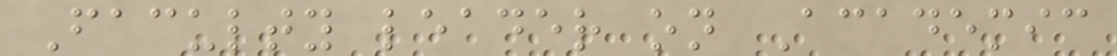Faculty leader on Academic
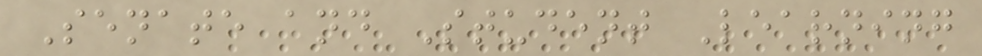Senate and Student Learning
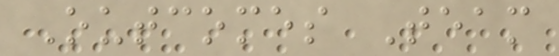Outcomes Team
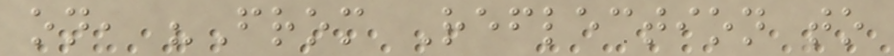on, "From Reflection to
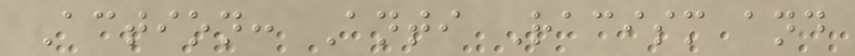Action: Anti Racism and
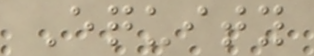Equity
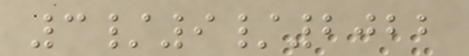3/9/2022
